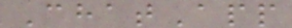ChatApp
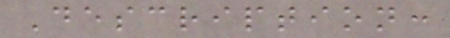Description:
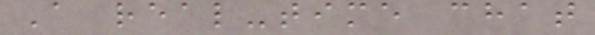A real-time chat
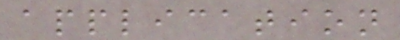application
